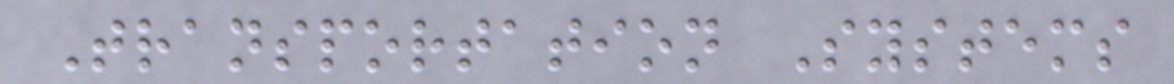Transportation Systems
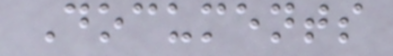Documents
